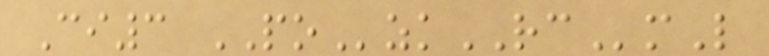Ci3 POzkRCmL
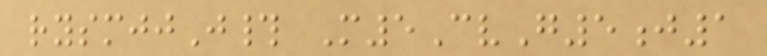rysmjjJ# M5CvG5j1
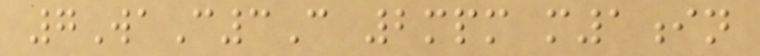7WaC3C 2mpm m1in
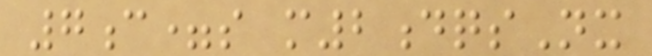7c=s m2dqsNx
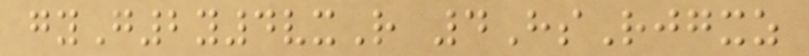gyG2y4vxR 4HsRjgxz
